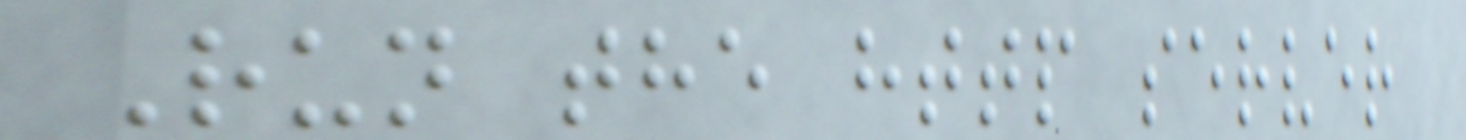Run the http server
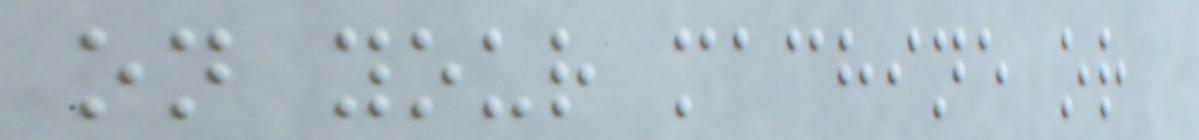on your machine or
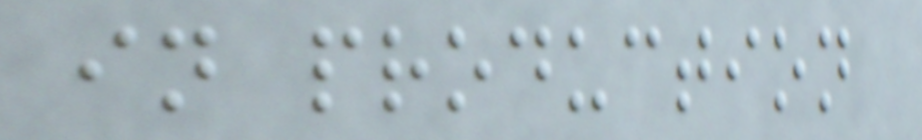in production
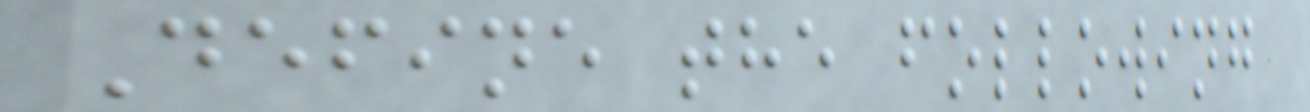Define the following
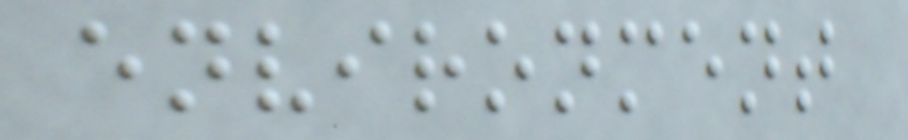environment
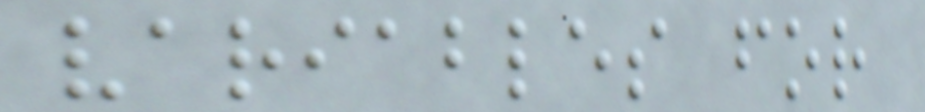variables for
